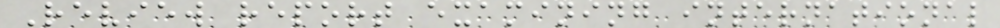Review report examining international
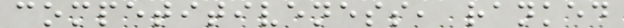competitiveness, ranked
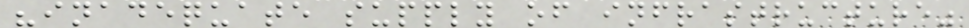"inadequate supply of infrastructure"
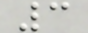3
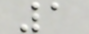1
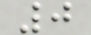0
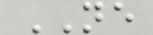NE
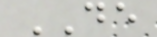DE
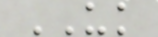UK
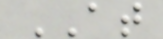AT
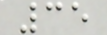35
